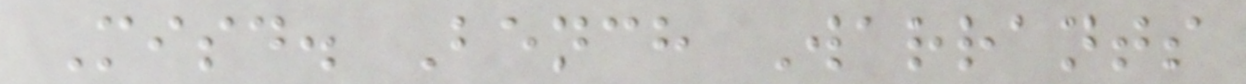Misd. Bench Warrants
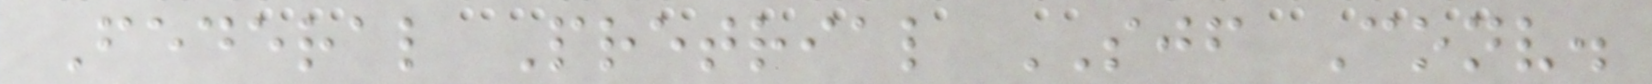Federal Pretrial SJF Conv.
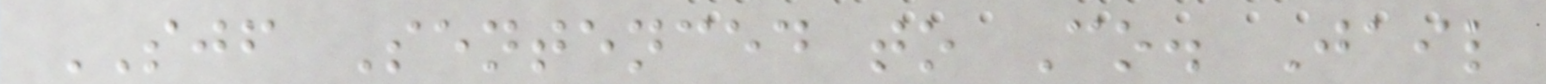SJF Sentenced to Co. Jail
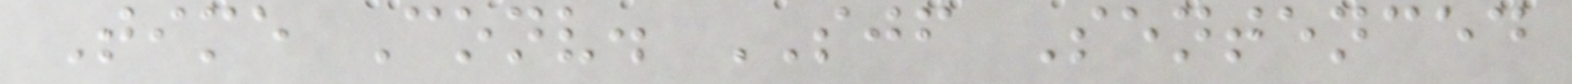Time Conv. SJF Sentenced
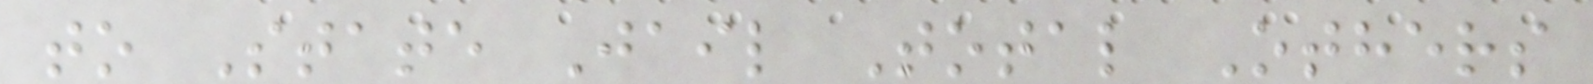to State Jail Total Others
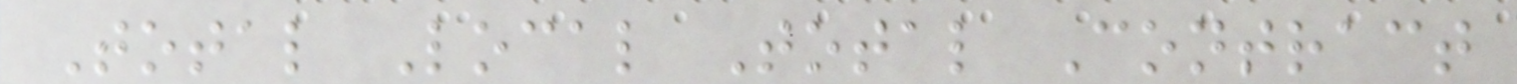Total Local Total Contract
